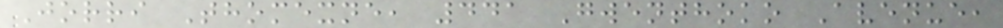Jorri Thomexne, 441 Gwenthoko Avenue,
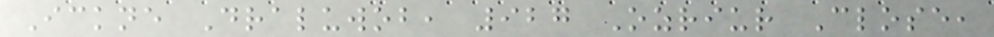Ickne Draluwob, 927 Ozriur Close,
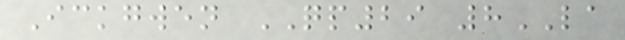Ickgwen QP29 8LA
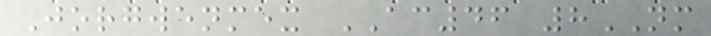Jorgwenmex AC46 8NM
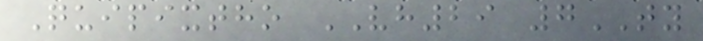Quipixtho VH29 7TY
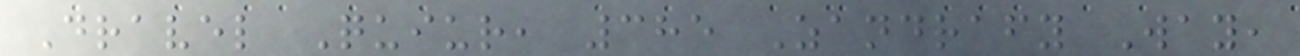Dravel Quiur, 385 Zandrafy Way,
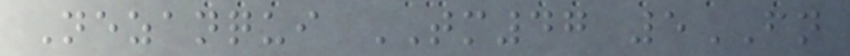Nezanqui TM47 5FN
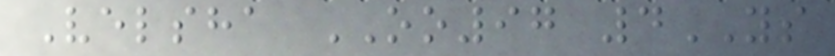Velsha OO97 4YS
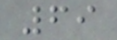69
